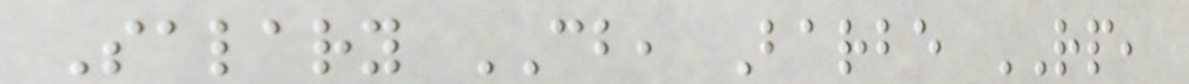Salary CB, Barbe RP,
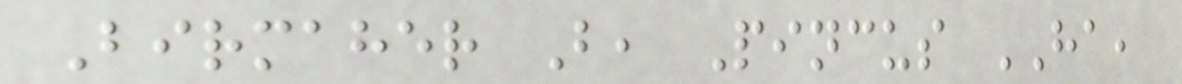Birmaher B, Pincus HA,
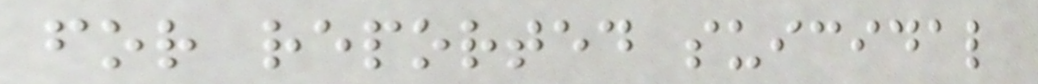for reported suicidal
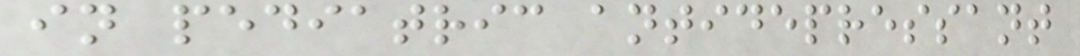in pediatric antidepressant
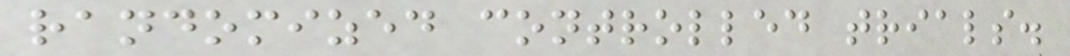randomized controlled trials.
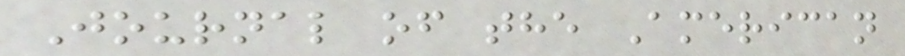Journal of the American
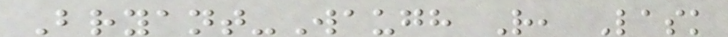Bryant-Waugh R, Lask
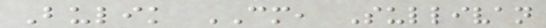Bulik CM, Sullivan
